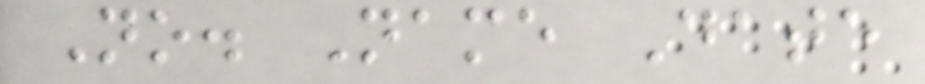No. Name Date
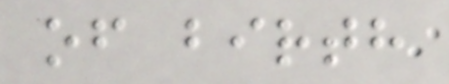of birth
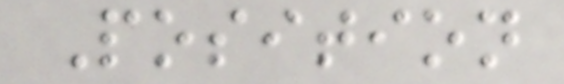Position
